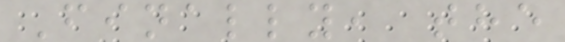Finally, the
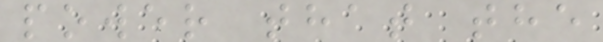power that the
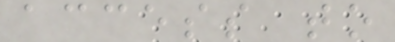access to
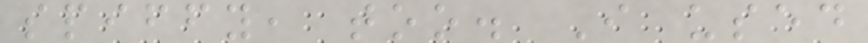spiffy, too. I used
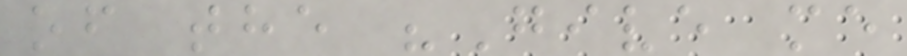of the "Give me
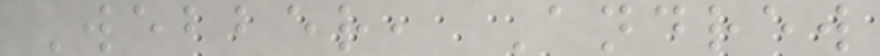Webber, Andrew
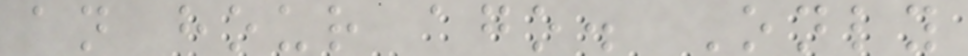an hour ago. Only
